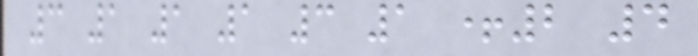3 1 1 1 3 1 +2 4
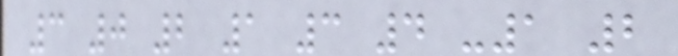3 0 2 1 3 4 -1 2
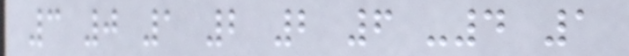3 0 1 2 2 6 -4 1
